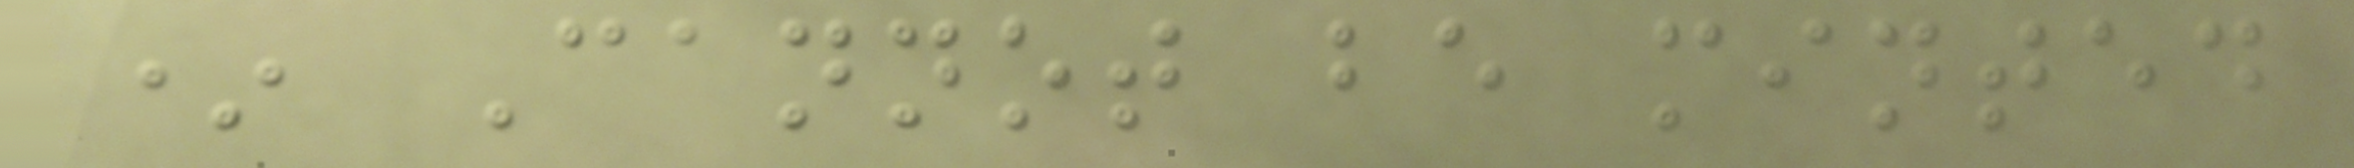* Cannot be minted
